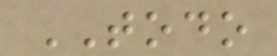TODO
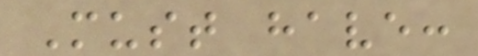Must have:
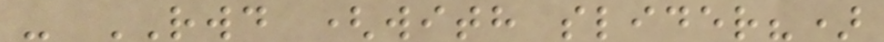- RWD (with slider?)
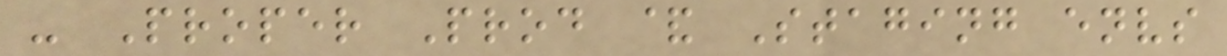- Proper Prod & Staging envs
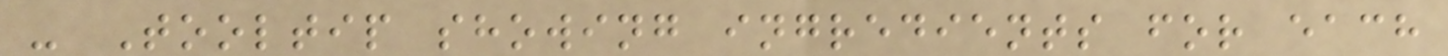- Tooltip showing ingredients for each
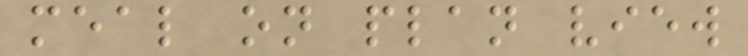meal on plan view
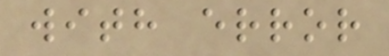with error
